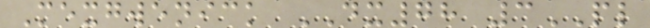Mexgwenick DX78 3PL
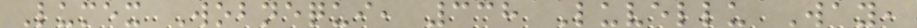Lumex Wobnequi, 338 Luvellu Way,
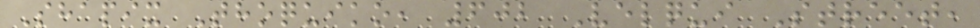Shapix Thoquiko, 602 Velqui Street,
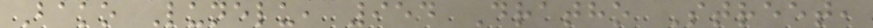Bako Lunelu, 954 Dratho Street,
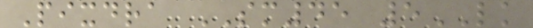Pixdra SM45 5LK
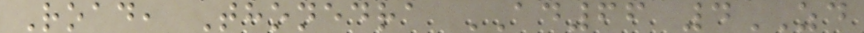Road, Thonedra AD66 4ZD
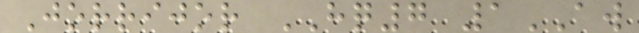Jorrijor HQ7 1AW
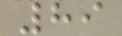89
